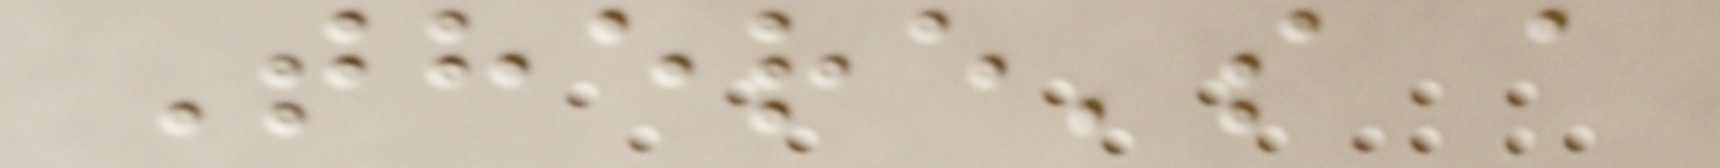There's a
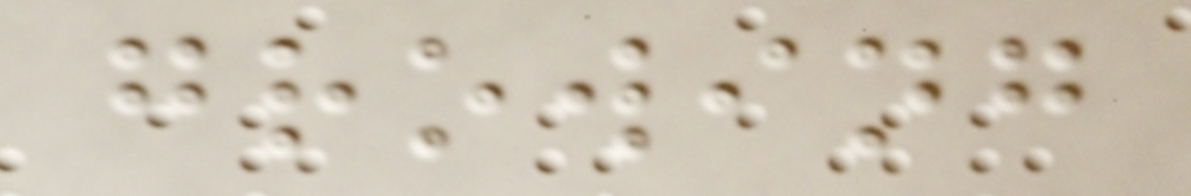growing
